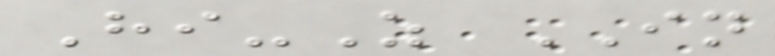Hi-Z IN
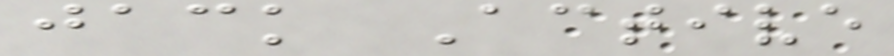jack Active
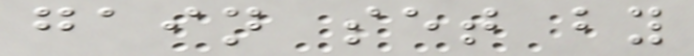gain set by
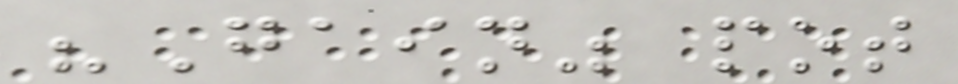"Gain" pot
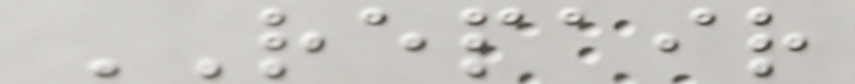REPAIR
